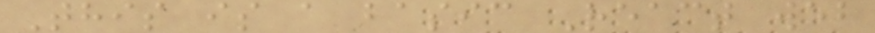This is a basic React web
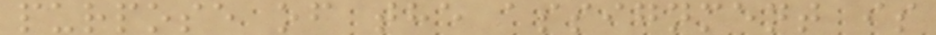purpose of the assignment is
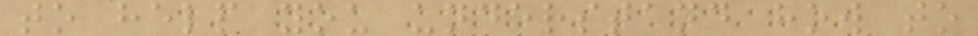to help you understand how to
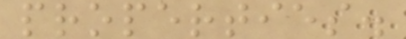properties.
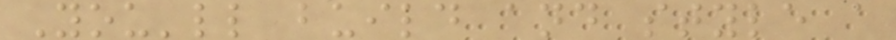You'll build and style a
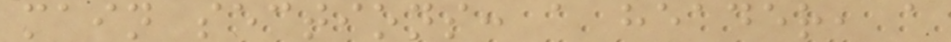main sections: a header, a
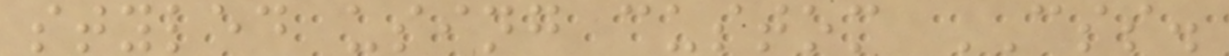styled using custom CSS.
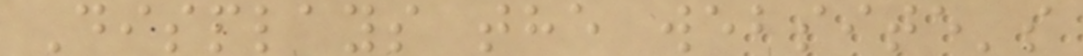Displays the website's
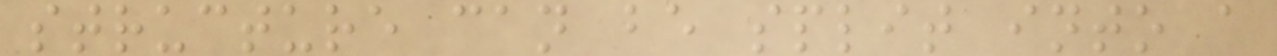structure can be split into a
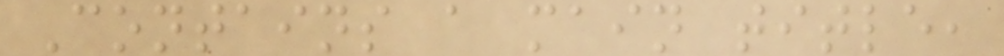Contains a main title,
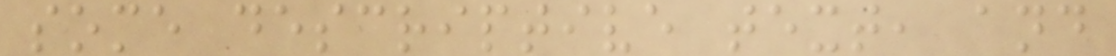some descriptive text, and
